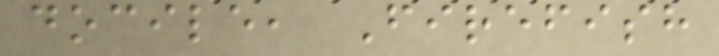docile, Firefish
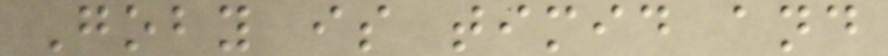Goby is timid and
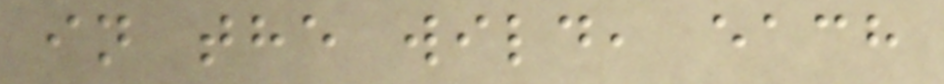in the wild, each
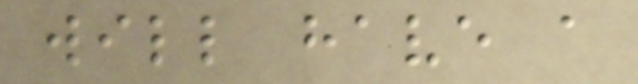will have a
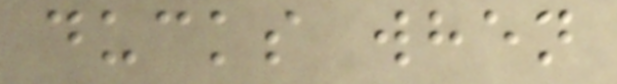ducks when
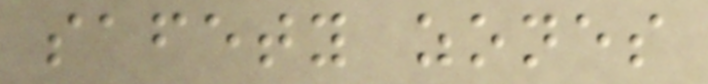safety zones
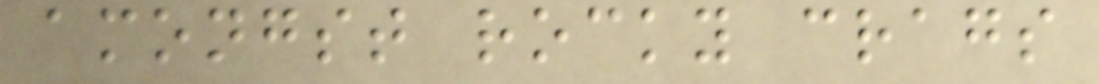amongst rocky crags
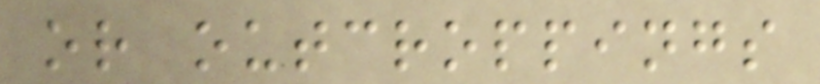or outcroppings
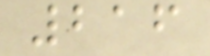216
